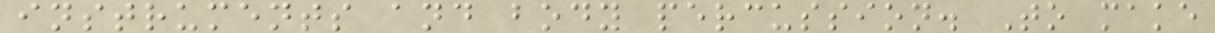instruments and body percussion. To make
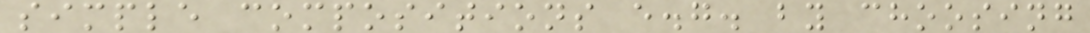simple compositions e.g. by choosing
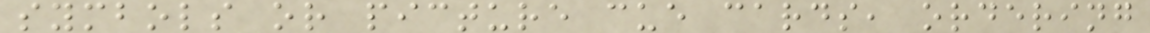symbols or picture cue cards, ordering
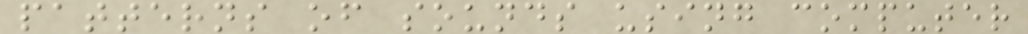patterns of sounds using computer
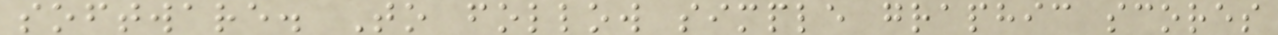software. To follow simple graphic scores
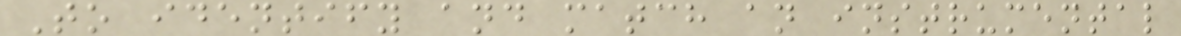To identify and match an instrumental
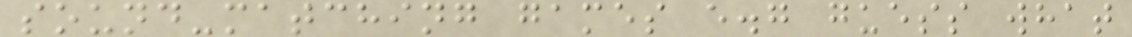sound-matching games e.g guess what
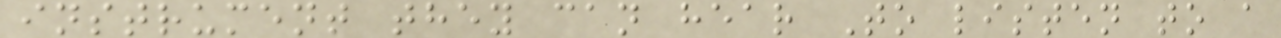instrument they can hear To listen to a
